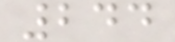244
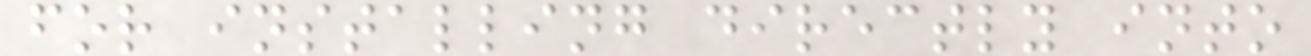for installing directly into
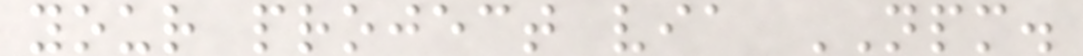your project via NPM.
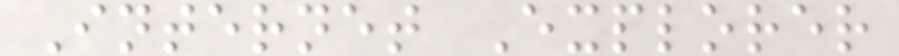Internet Explorer
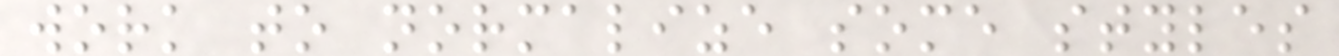work to normalize some styles
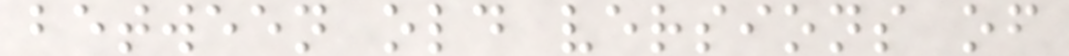between old versions of
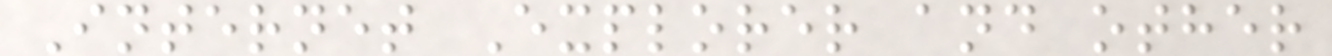Internet Explorer and other
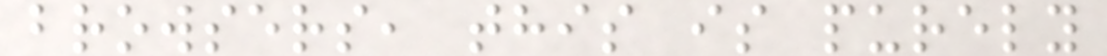browsers, this is purely
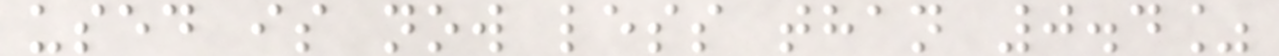used is now less than 0.4%
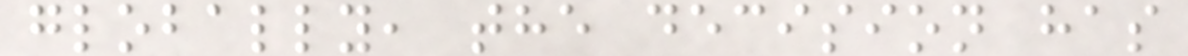globally, the decision has
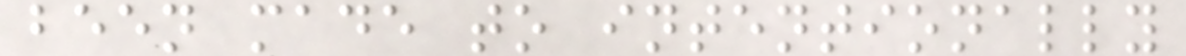been made to intentionally
